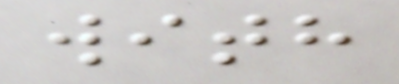with
